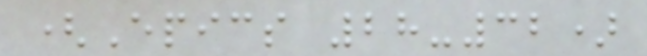(Epics 28-32)
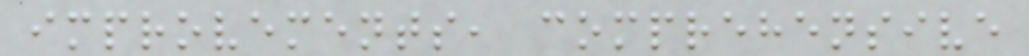improvements, comprehensive
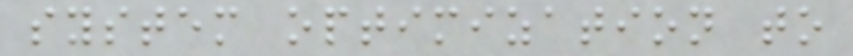system optimization to
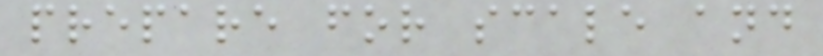prepare for scale and
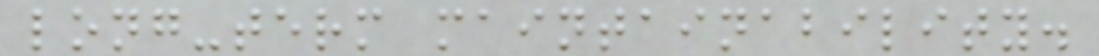long-term maintainability.
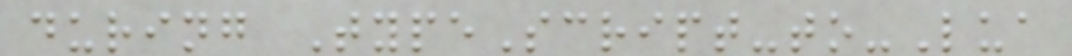during TypeScript-to-Lua
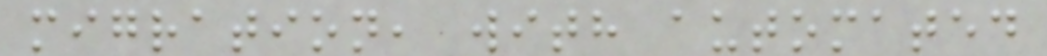migration, with automated
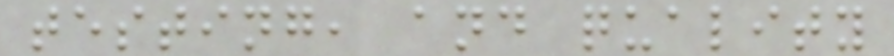testing, and quality
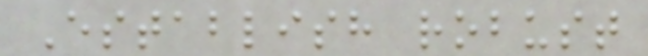Establish robust
